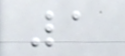1
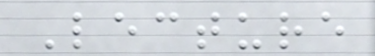Lecture
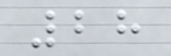28
